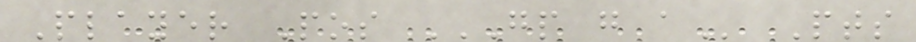Player Pos GP G A Pts
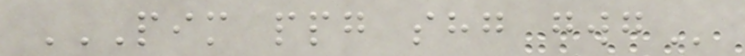PIM PPG SHG GWG
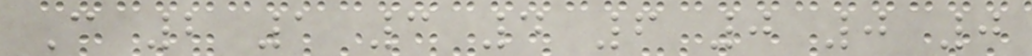C 2 1 3 4 6 0 0 0
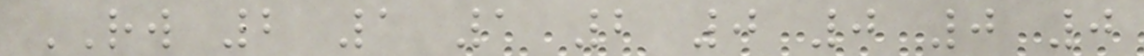RW 2 1 1 2 0 0 0 0
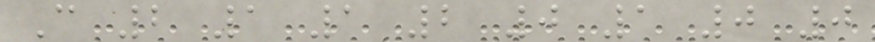C 2 1 1 2 0 1 0 0
